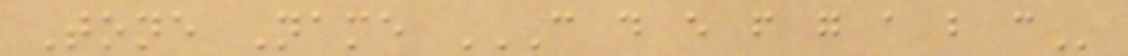Tone Name C D E F G A B C
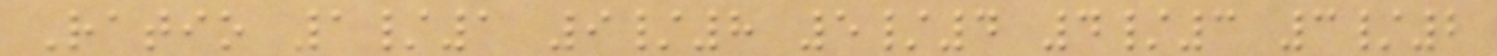Ratio 1/1 9/8 5/4 4/3 3/2
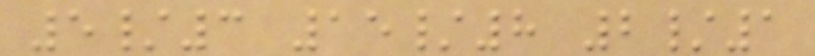5/3 15/8 2/1
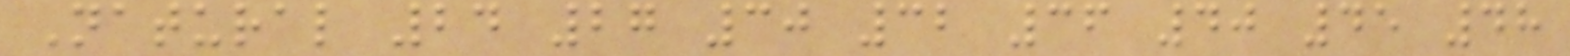Natural 24 27 30 32 36 40 45 48
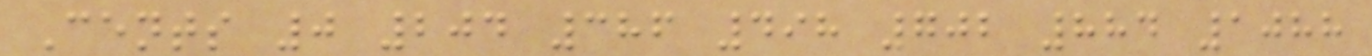Cents 0 204 386 498 702 884 1088
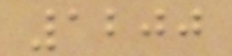1200
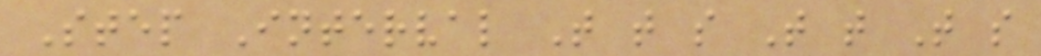Step Interval T t s T t T s
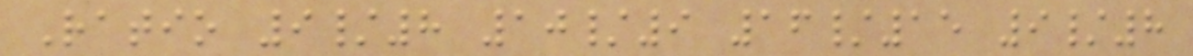Ratio 9/8 10/9 16/15 9/8
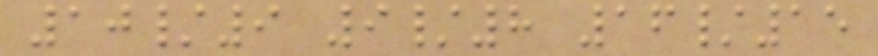10/9 9/8 16/15
